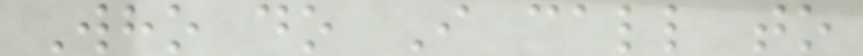Who do I call to
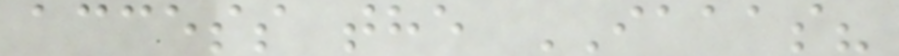access the IAAAS?
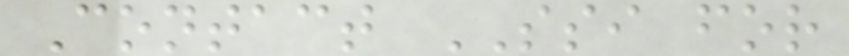Contact SSI for
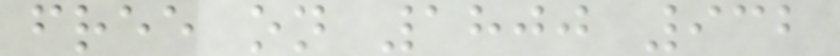free on 1800 932
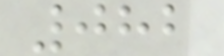082
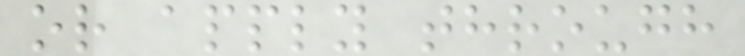or apply through
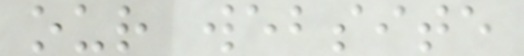our website
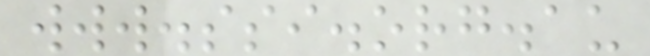www.ssi.org.au
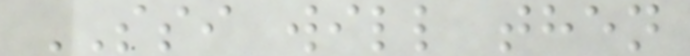SSI will then
